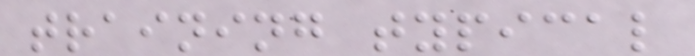training typical
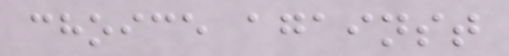choice against
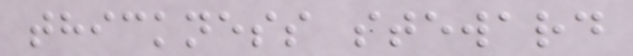thickness steward
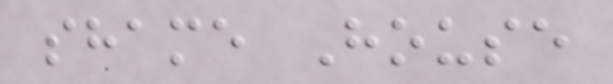shame House
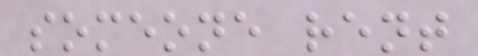someone rent
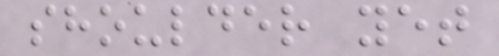shoulder yet
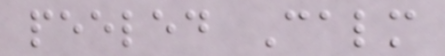peeled Calm
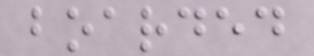boarded
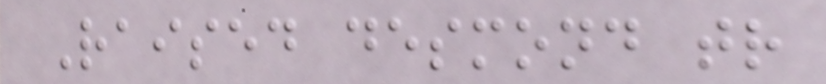Raised desmond tr
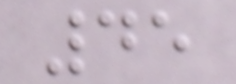45
